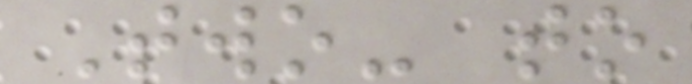Two- to
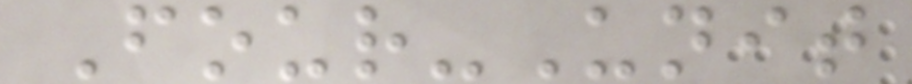Four-Unit
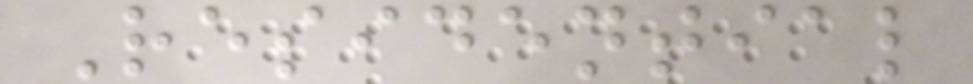Residential
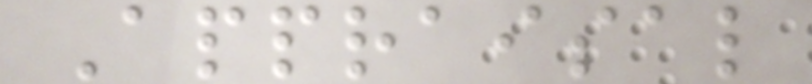Appraisal
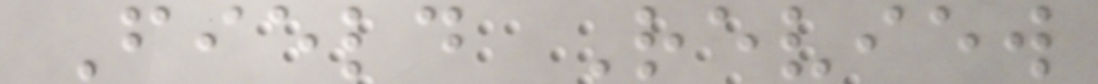Field Review
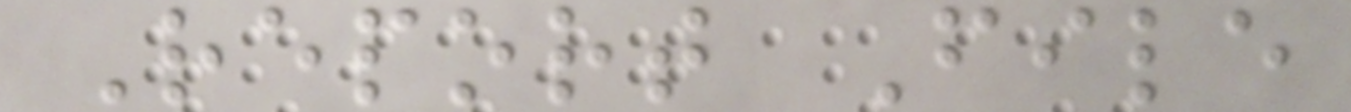Report File
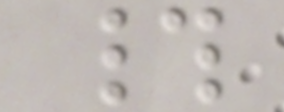#
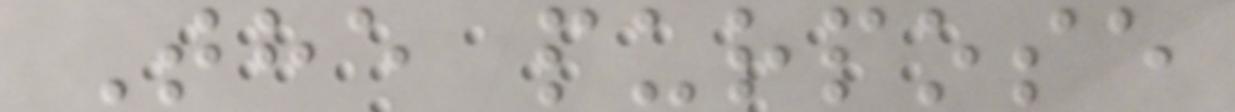The purpose
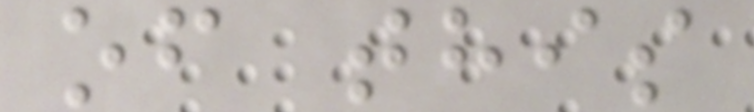of this
